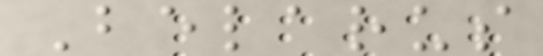Belarus
